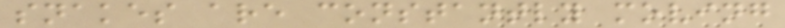snakes are constantly moving
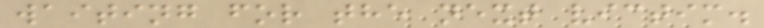waiting for the next victim.
